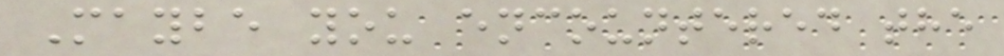Maybe you encountered the
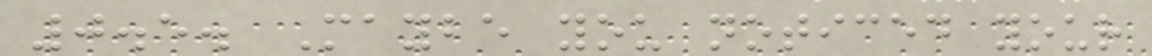0.5. Maybe you noticed your
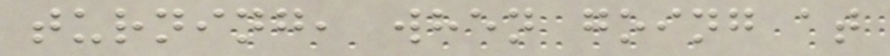turning, when going at
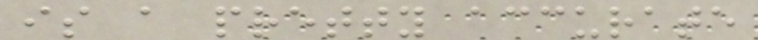is a pretty accurate
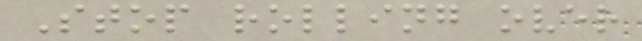Stop rolling over
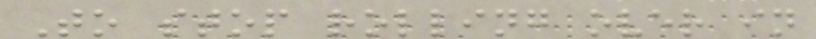To stop rolling over in
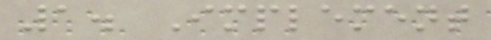1. Implement
